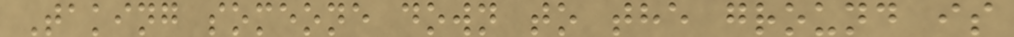Taking someone down to the ground is
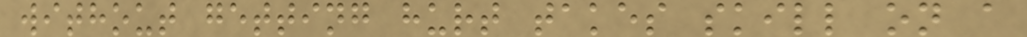without getting hurt takes skill on a
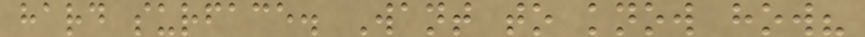hard surface. Want to know how?
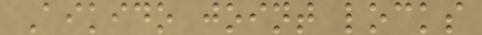Aikido joint locks
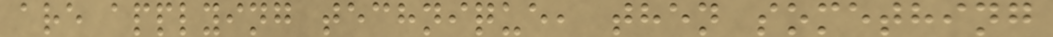are applying technique, then something
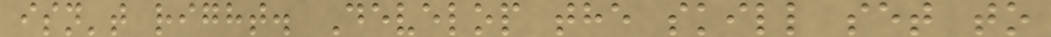isn't right. Develop the skill set to
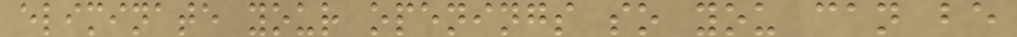eliminate your openings so you can be
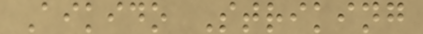Aikido Striking
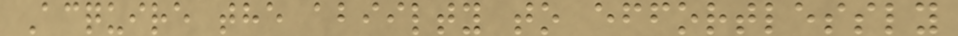Acquire the abiilty to effortlessly
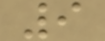9
